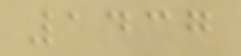1437
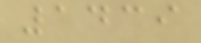1439
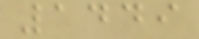1449
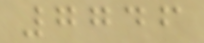7746
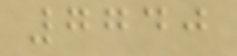7740
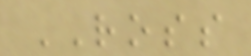ROSS
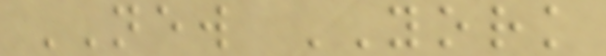NEW YORK
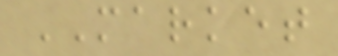MARKET
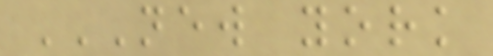NEW YORK
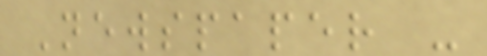Newspaper -
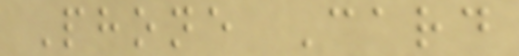Phone Card
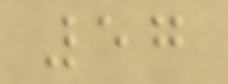57
